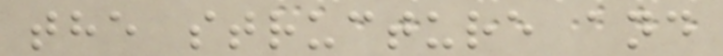the structure and
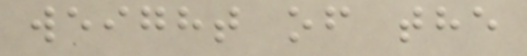weight of the
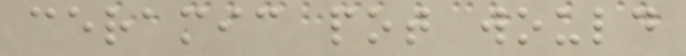ceramic pot would
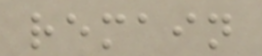remain
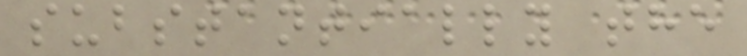substantially the
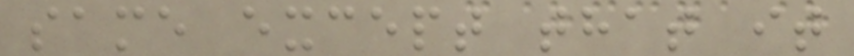same except that it
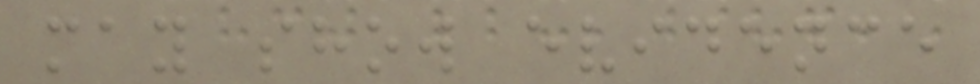may show evidence
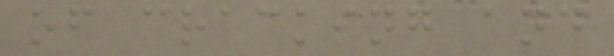of cracking and
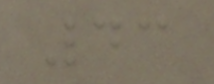43
